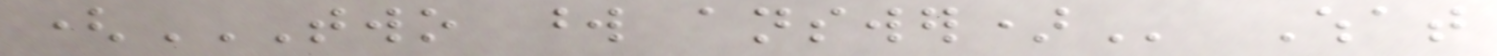(TWO WORD ANSWER) What
